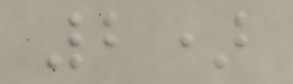2)
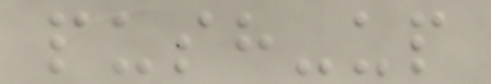push-up
